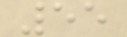55
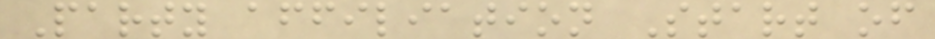Party affiliation Start of
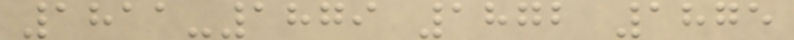1811-1879 1872 1875
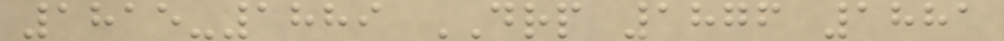1815-1889 DRP 1876 1881
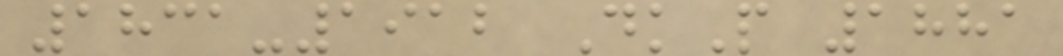1831-1912 DkP 1881
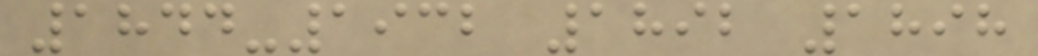1844-1932 1892 1898
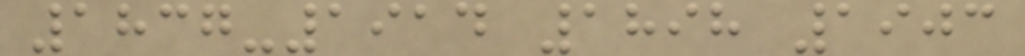1837-1914 1898 1903
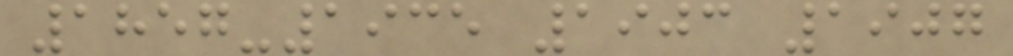1857-1935 1903 1907
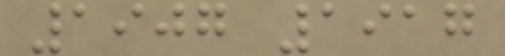1907 1917
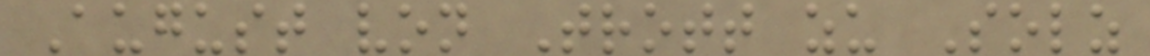August von Trott zu Solz
